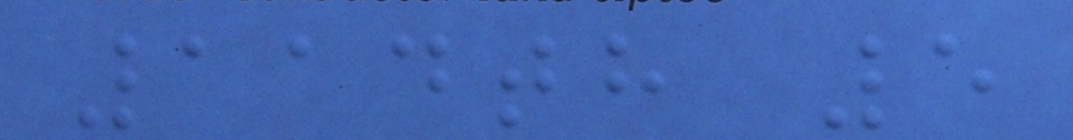114th 5
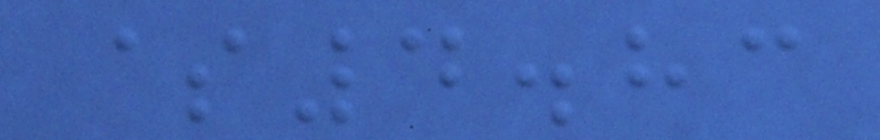$4.83
